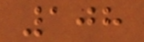108
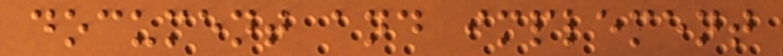document and implement
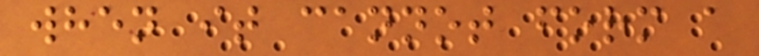when it cannot form a
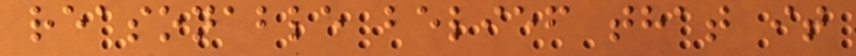reasonable belief that it
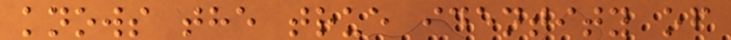knows the true identity of
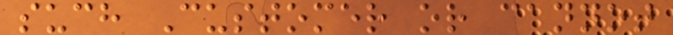such Customer or cannot
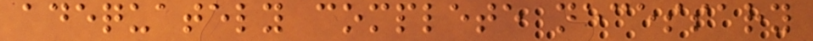adequately complete necessary
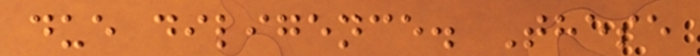due diligence. These
